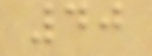40
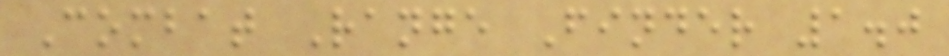Combat Range Finder 1.0
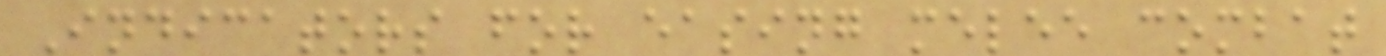Indicators for easing melee combat
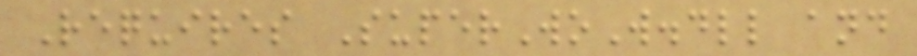Requires SuperWoW.dll and
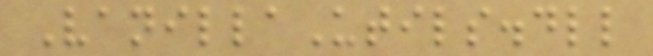VanillaUtils.dll
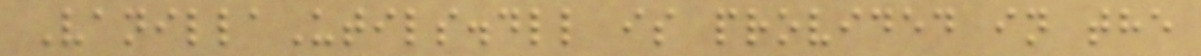VanillaUtils.dll is provided in the
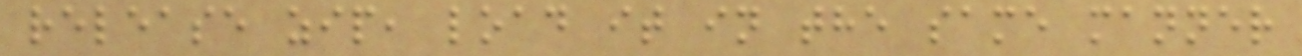release zip, load it in the same manner
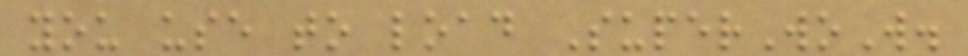you use to load SuperWoW.
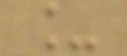_
